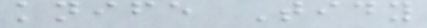knife Tidy
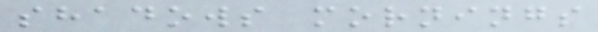shadows mornings
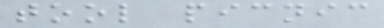tool picnic
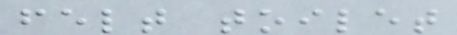felt toilet
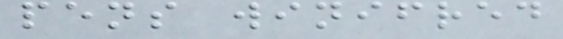pens winifred
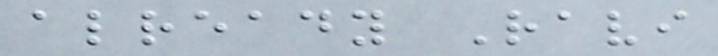already Ravi
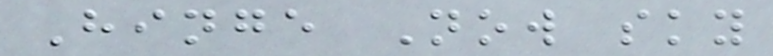Hinge Now sky
